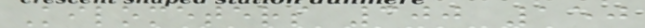Kilometers 300 150
